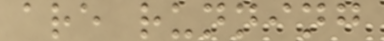are running
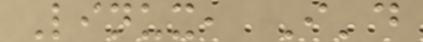Linux, I'd
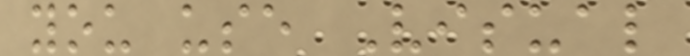you use Visual
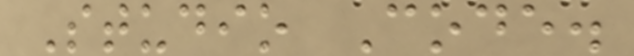Studio Code.
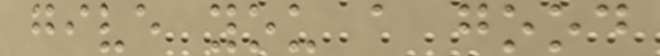give you a good
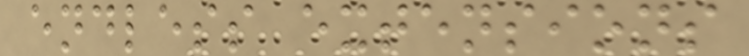endless extensions
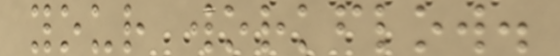your workflow.
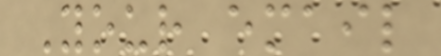Your email
